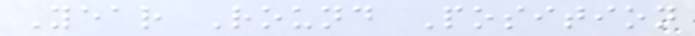Year Round Position
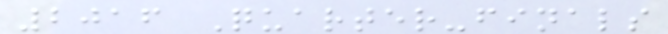2016 Quarter-finals
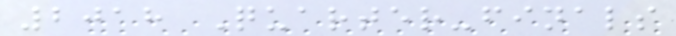2018 Quarter-finals
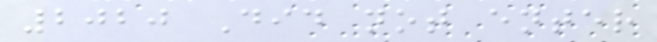2020 Did not enter
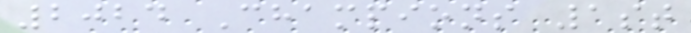2024 Champions 1st
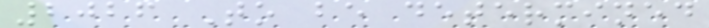2026 To be determined
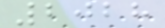2028
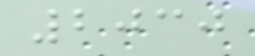2030
